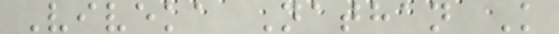Viveka Nathan K
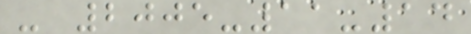- 2005-11-14
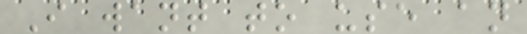I want to use an
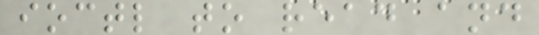ioctl to read and
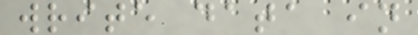write data in
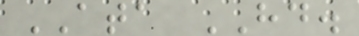ATA HD.
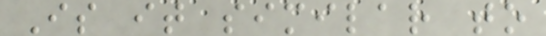Is it similar to
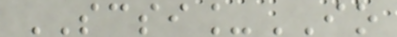SCSI_IO
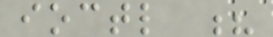ioctl ?
